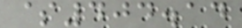$404.14
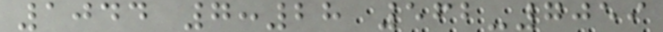1044 7:28 562-7059
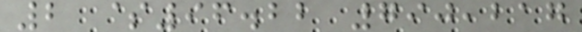2 $96.22 790,217
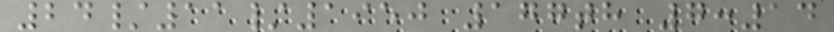24/11/1950 177th 7:14
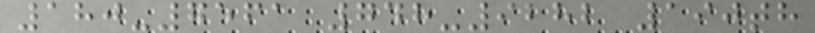180-7561 748-9282 190th
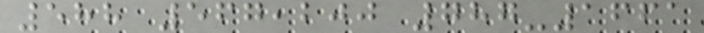588 567,200 787-1661
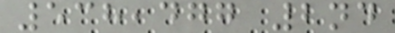538,477 2nd
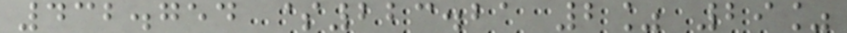432.754 $223.21 2% 29%
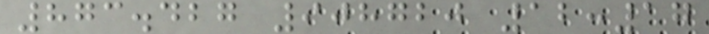873.427 908720 12:17
